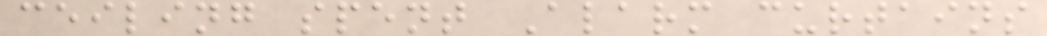ceiling spent Alarm curtains
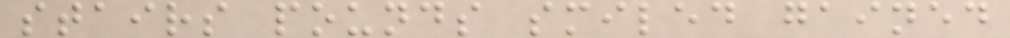stairs pounds smiled gained
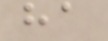ha
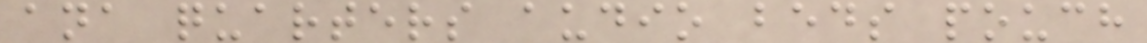ana quarters audio beds pouch
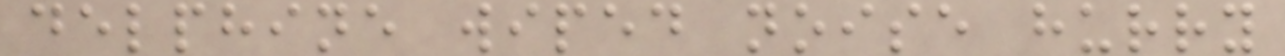delphine wiped noise hurry
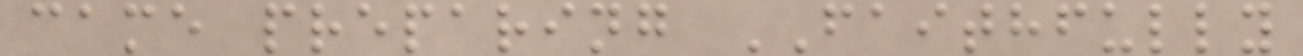came preparing FAITHFULLY
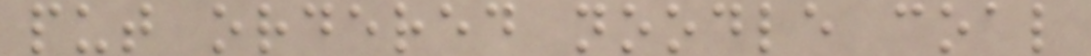put ordered noodle coal
